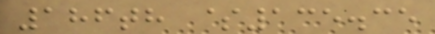186th $135.35
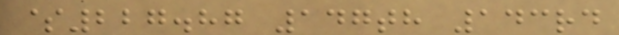$227.87 147th 143rd
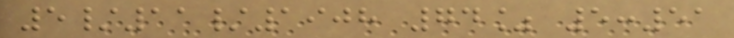5/11/1908 74% 5:51
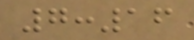7:16
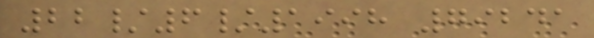22/6/1998 79241
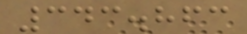343.863
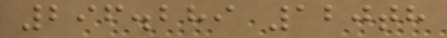296.289 120th
